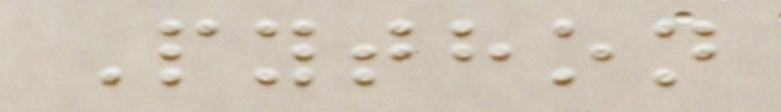Python
